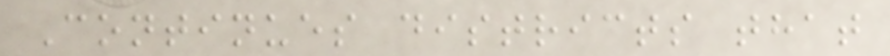Continues districts that
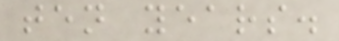ten years.
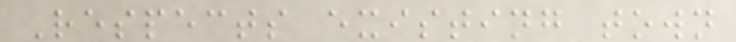Respects existing town
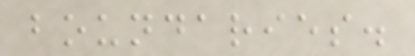boundaries.
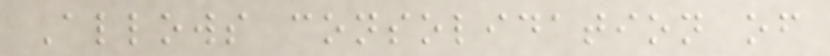Allows consolidation of
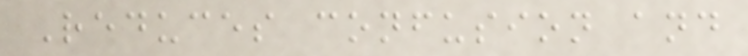Reduces confusion and
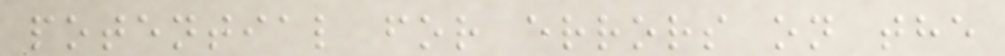potential for errors on the
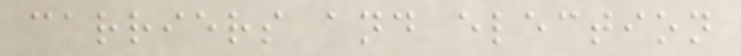carriers and election
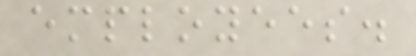employees.
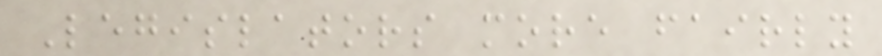Legislators more fairly
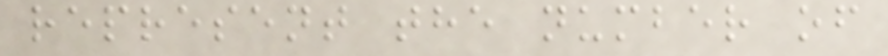represent the number of
